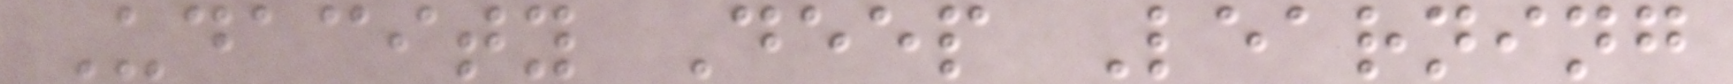Udacity Deep Learning
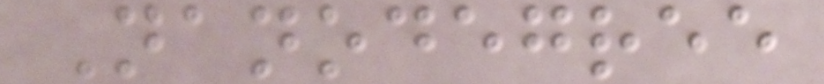Nanodegree
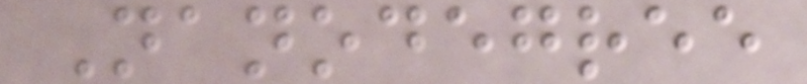Nanodegree
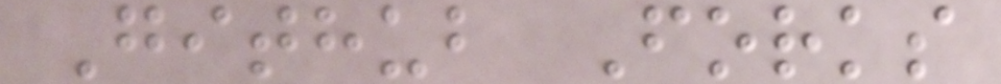Github Forks
